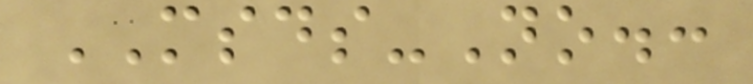MSDS-No.:
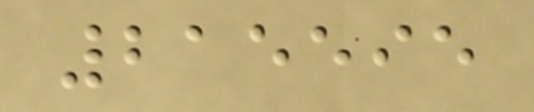215595
